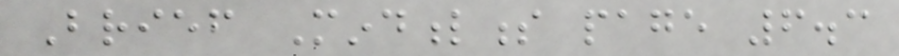Brief Mindfulness page 6.3
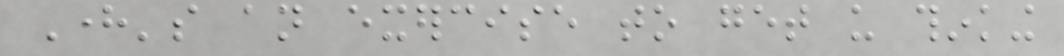Here's an exercise to get us thinking
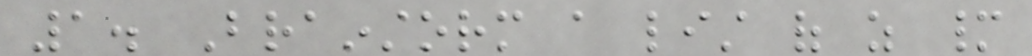1. Brainstorm a list of as many
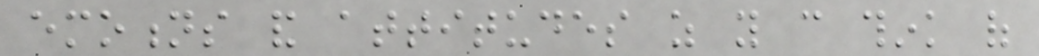emotions and attitudes as you can think of
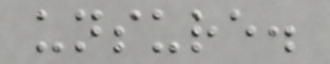unsure.
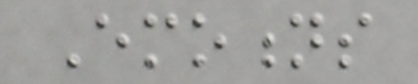Emotions
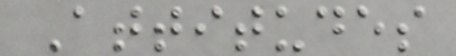Attitudes
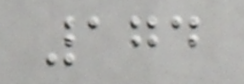174
